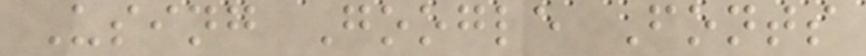Using Google Fonts
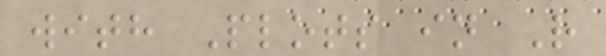with Plots in R
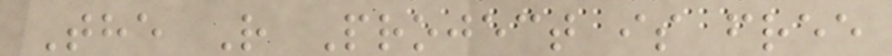The R Project is free
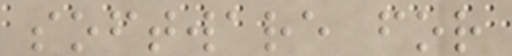software for
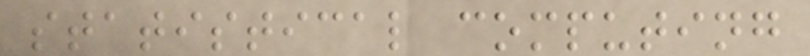statistical computing
